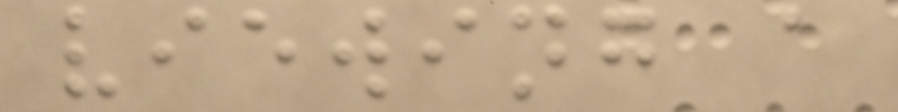viewing a
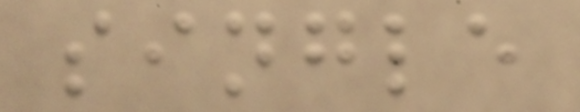single
